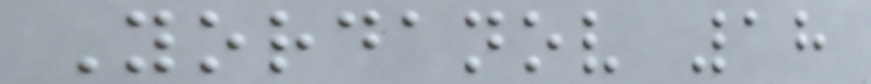Yordanov 18
